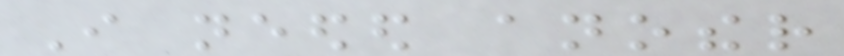I needed another
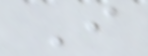I
